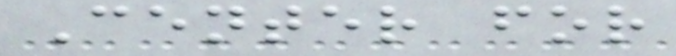Center for
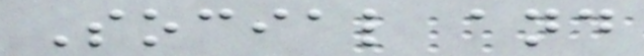Social and
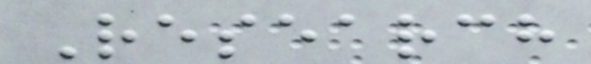Research
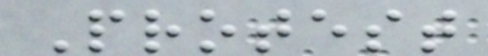Protest
